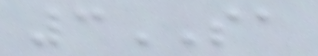3SA
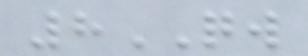8QW
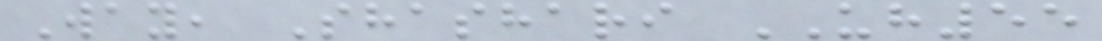Way, Shashari UH55
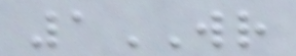1WR
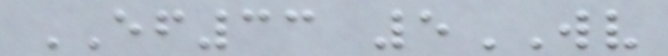EF33 5WV
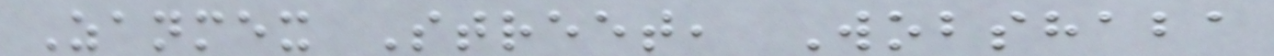Zanmex Street, Wobshaba
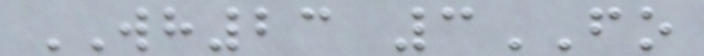WH23 3FO
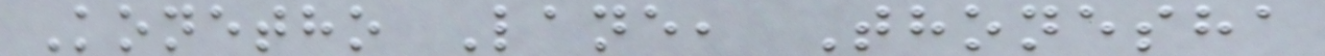Konetho Lane, Thonesha
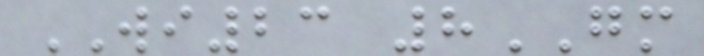WI23 8GM
